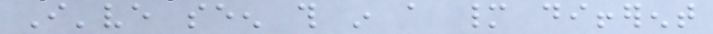I've seen this in a many different
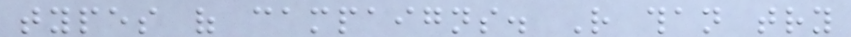types of campaigns. Rather than try
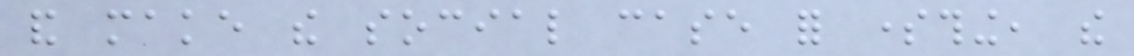and make the social case for something, the
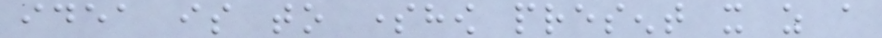idea is to somehow present it as a
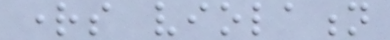rights violation
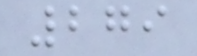279
